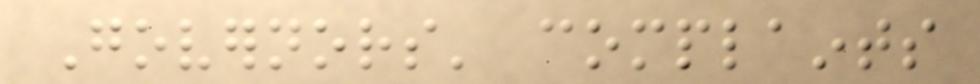Governors' complaints
